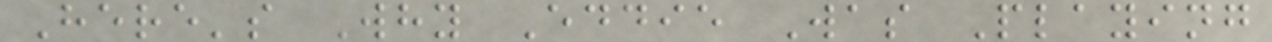Here's Why Eddie Was Playing
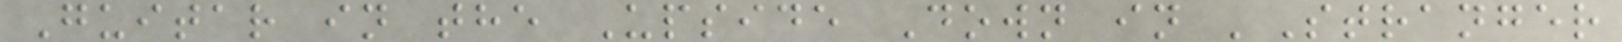Guitar in the Upside Down in 'Stranger
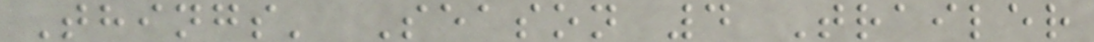Things' Season 4 Trailer
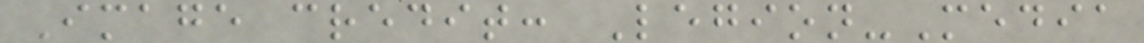Image credit: Legion-Media
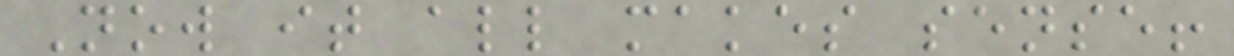Now it all makes sense!
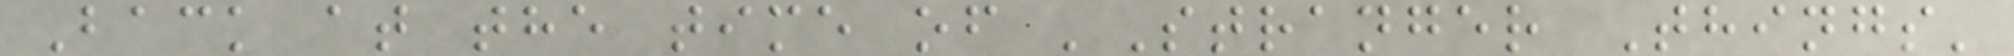Back at the time of 'Stranger Things'
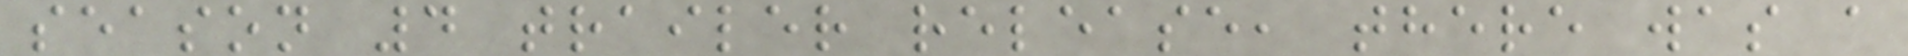season 4 trailer release, there was a
